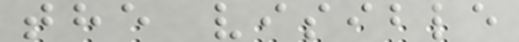the visible
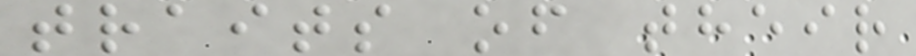traits of their
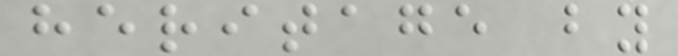heritage by
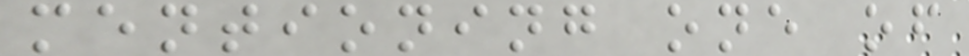mentioning one of
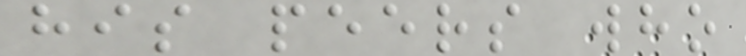his peers who
